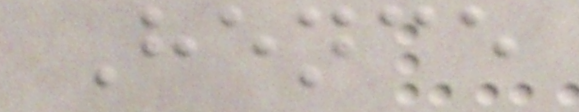Hence
